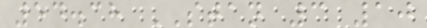54.38 STAN 3 10
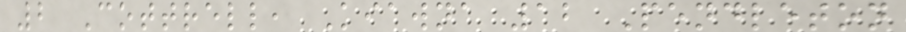2 Cottrell, Kiawna 12 Pendleton
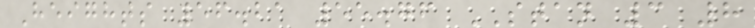Heights 56.21 55.76 STAN 3 8
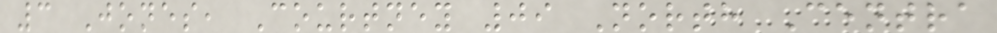3 Jones, Courtney 09 North Centra
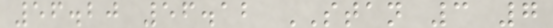56.20 56.12 STAN 3 7
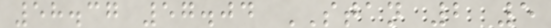58.37 57.04 STAN 2 5
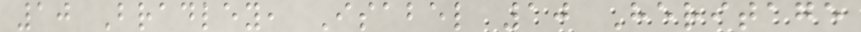10 Bradley, Isabel 10 Heritage
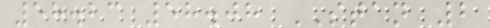58.23 58.08 STAN 2
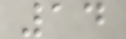14
